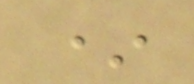*
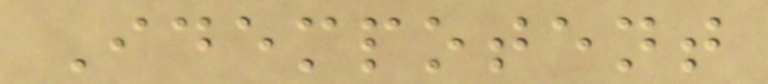Idempotent
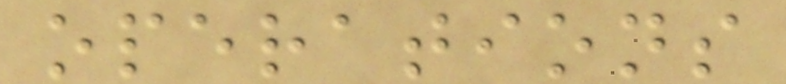operations
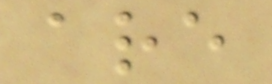are
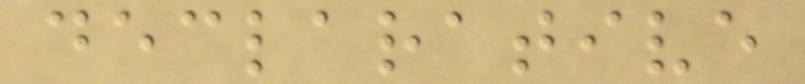declarative
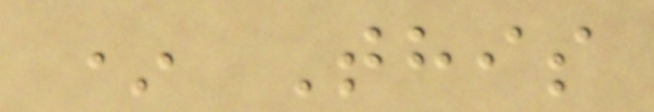* This
